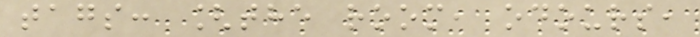tags: [the room, odours,
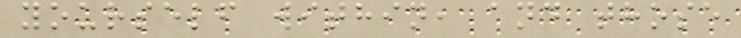yourself within, and those
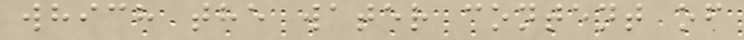which the water content of
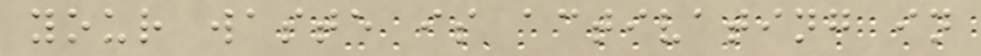your waste is activating in
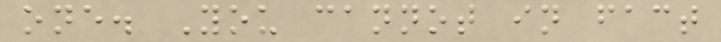one. You cannot in fact
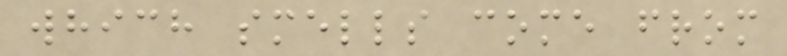which smells come from
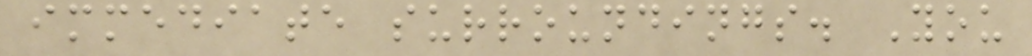immediate surroundings. You
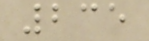235
